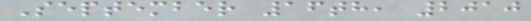September 16th, 2010
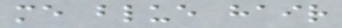me blue hair
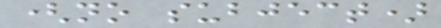(no subject)
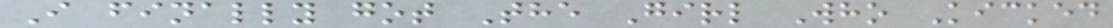I finally got The Girl Who Kicked
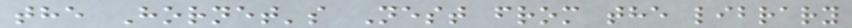the Hornet's Nest from the library
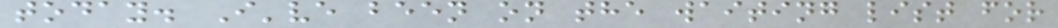today. I've been on the waiting list for
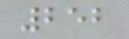252
